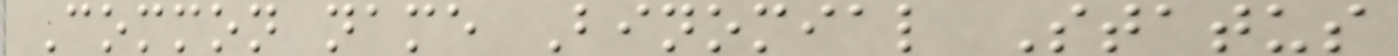Common name Binomial Status
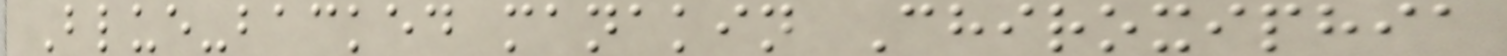Blue-backed manakin Chiroxiphia
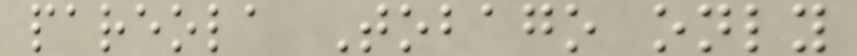pareola Tobago only
